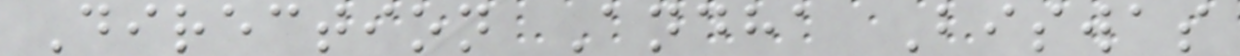Direction Andha Biswas
